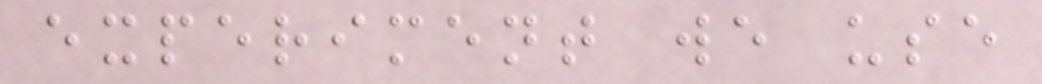experiment we use
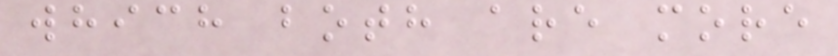which both are more
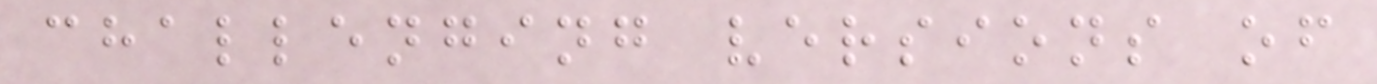challenging versions of
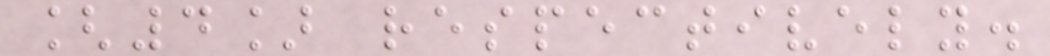[4] respectively.
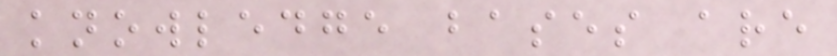knowledge bases are
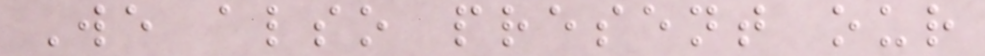We also present our
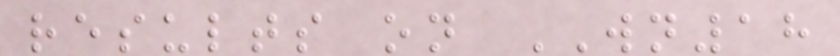results on WN18
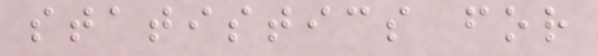statistics for
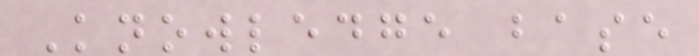Knowledge base
